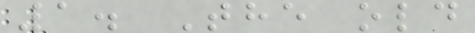1. The old
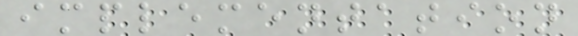implementation
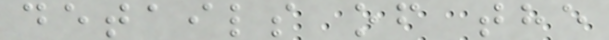details of the
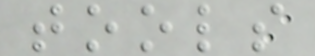tools
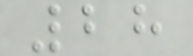28
